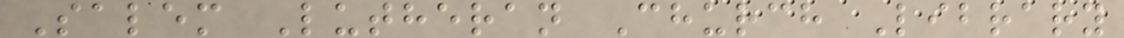Salem Lutheran Church Library
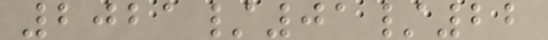2021/01/22
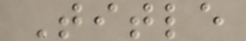Title
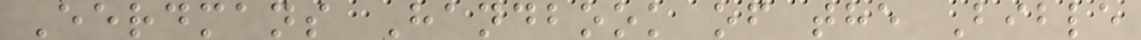Eerdmans Handbook of the Bible
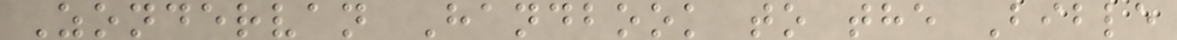Zondervan Handbook to the Bible
